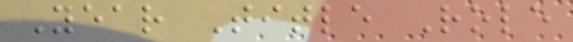Year Title Role
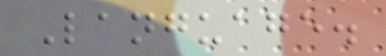Language.
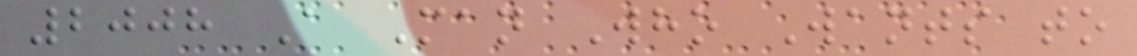2008 A Man Who Wants to
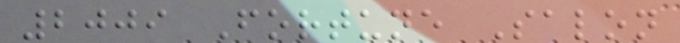2009 Fortune Salon
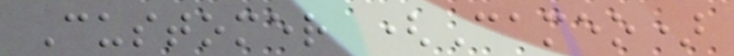Customer (Cameo)
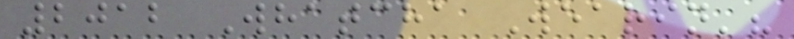2012 Whatcha Wearin'?
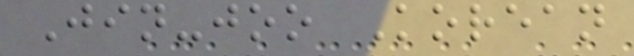Jin-joo Korean
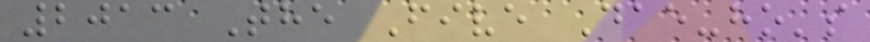2013 The Five Dae-ho's
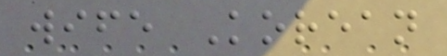wife Korean
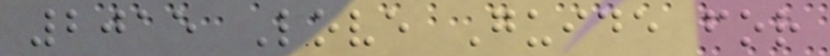2015 Love Guide for
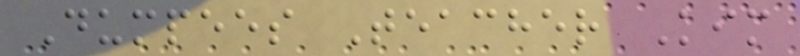Dumpees Teacher Kim
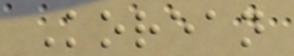Korean
